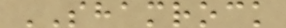SHAMROCK
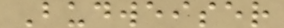Budweiser
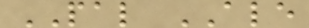PAL ALE
